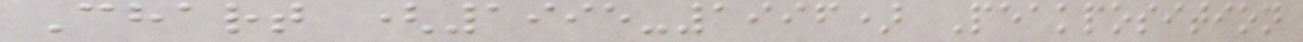Chart (1995-1996) Peakposition
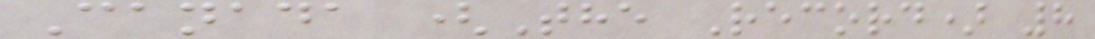Canada (The Record) 8
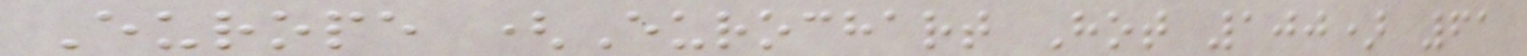Europe (Eurochart Hot 100) 61
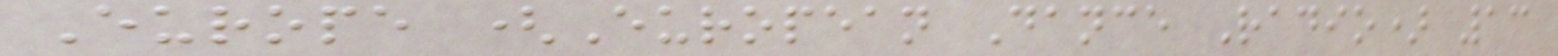Europe (European Dance Radio) 13
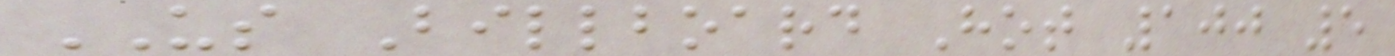US Billboard Hot 100 5
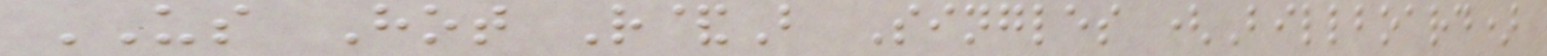US Hot R&B Singles (Billboard)
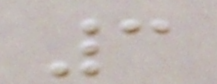3
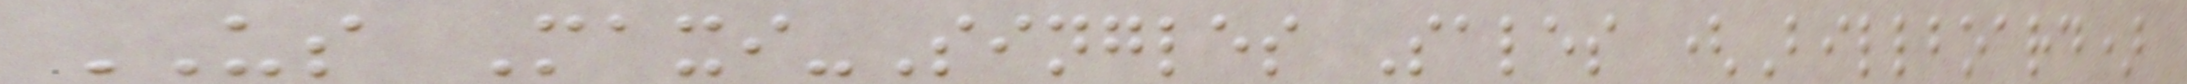US Maxi-Singles Sales (Billboard)
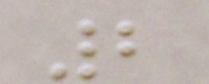2
